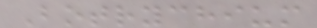Botrychium
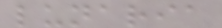lunaria
